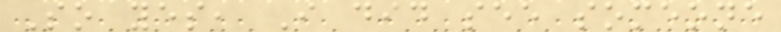So yes, I did see someone
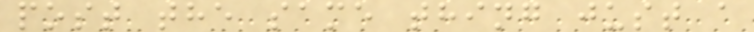post the same thing just a
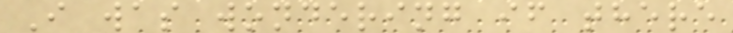I was wondering if there
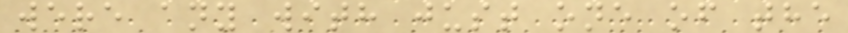were any with just one of the
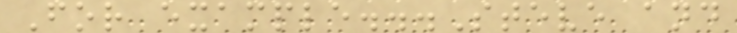For example...Steve and
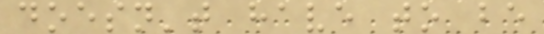doesn't have to be
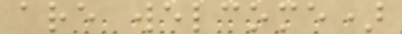are welcome)
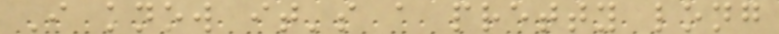I know it's a pretty long
